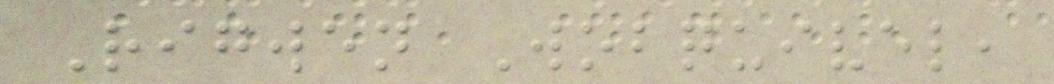Rigwen Wobquivel,
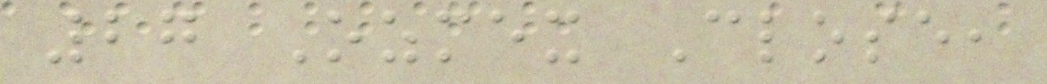27 Ozmex Close,
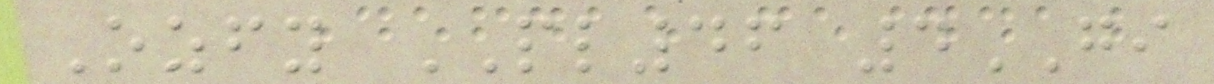Ozfy PL46 4GI
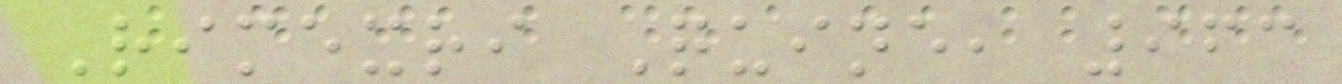Rimexri Quine, 963
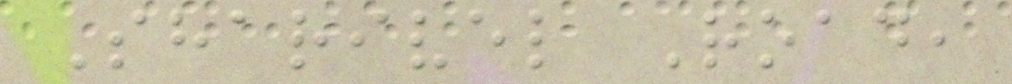Sharivel Road,
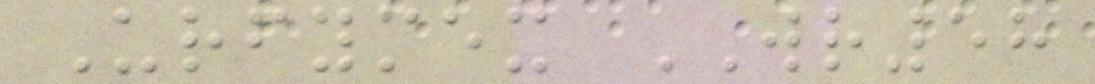Urfymex WR58
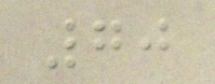70
